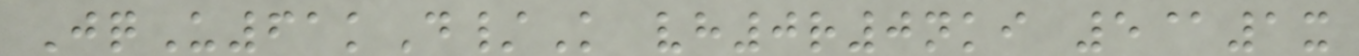JqU61kD/K vh0r0nki 5@1x
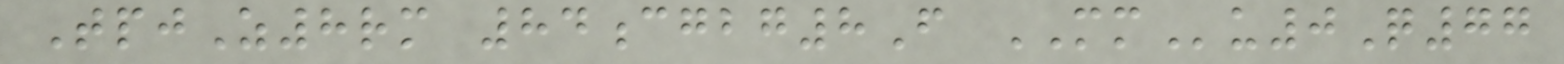TpjZ8rm 84cgbg8F MMu0Q77
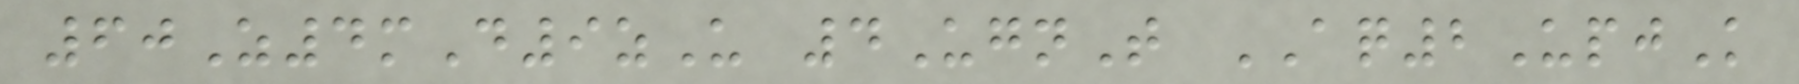60Z4mD9zU 4UgnT AQ2UpjK
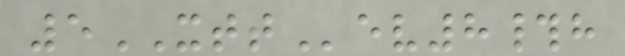5XTTev8#h
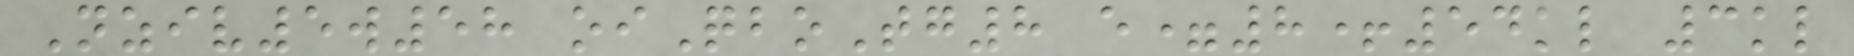Nziv5w58 oiQboTg8 e=8+54kl 3kl
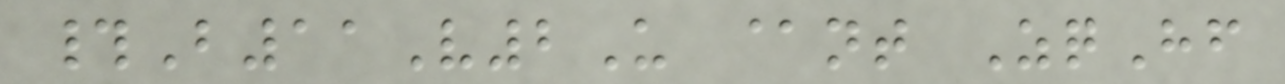#B11V2U @nt ZqHf
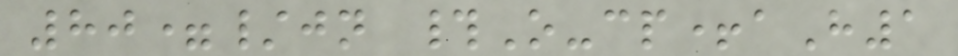80=/jn #O-cp+aH1
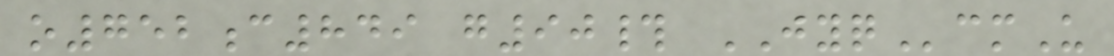o752c849 g90# JYQcmU
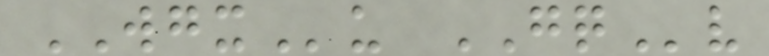WGXu GQv
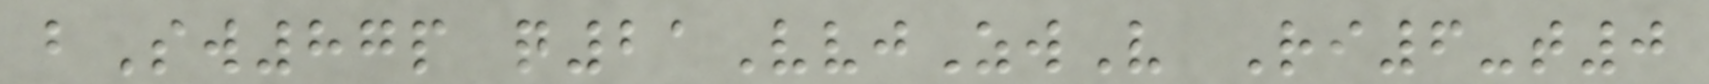bSw87p q21VvjZwV Ri6-t0
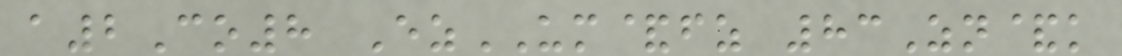a2Co8 EzUM&fz 83Zn&k
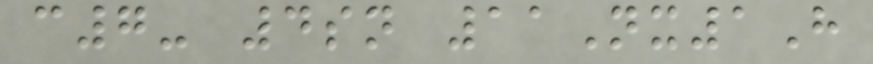c7- 4sn 11Nx1H
